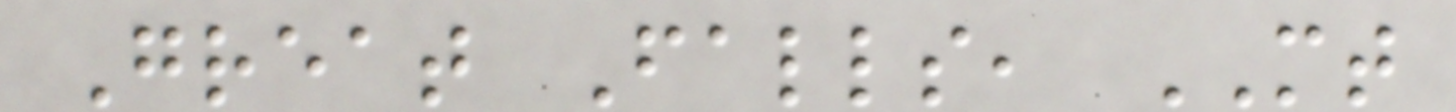Great Falls, MT
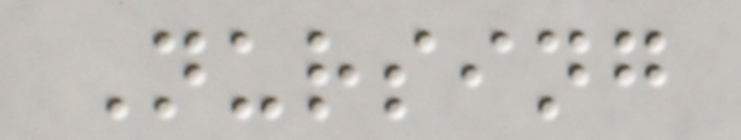Nursing
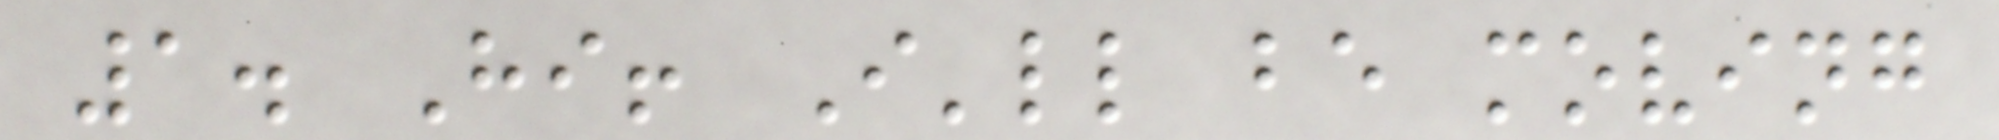1. Hi! I'll be moving
